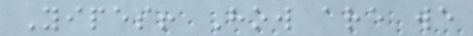Yipes! How are we
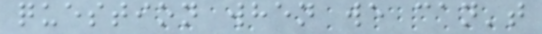question when we can't
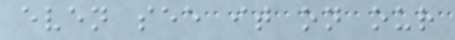even see it on our
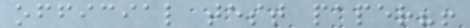official test paper?!
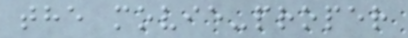the movie-proper
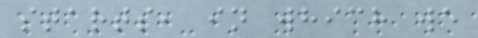starts, in which we
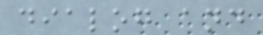dialog and
